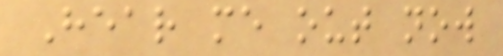Hear me out now
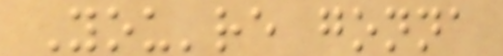You're gonna
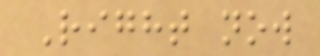Right now
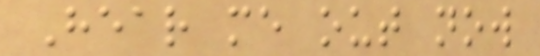Hear me out now
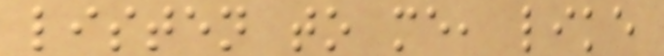listen to me, like
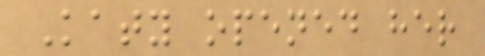Katy opened her
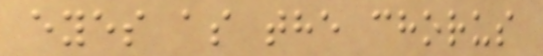eyes as the chorus
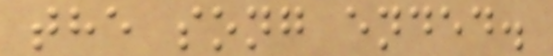the song ended.
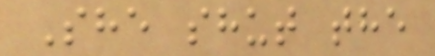She shut the
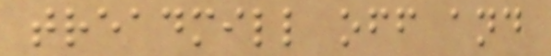treadmill off and
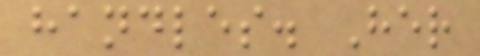handles. Her
